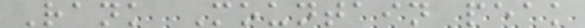Rank Mountain peak
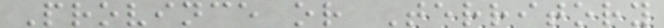Province or Territory
